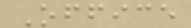Office
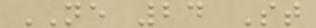NE 24 St
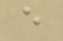e
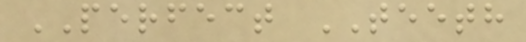PERFECT TEETH
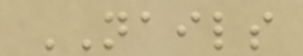NAILS
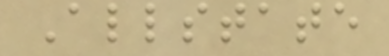Allstate
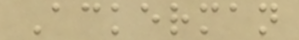Ackerman
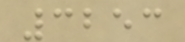3253
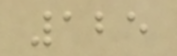125
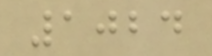1024
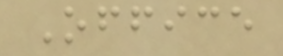Office
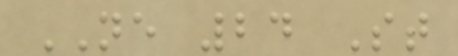NE 24 St
